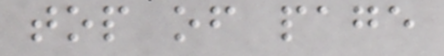top of page
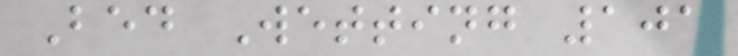Bed Wetting 101
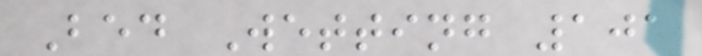Bed Wetting 101
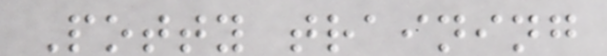Potty training
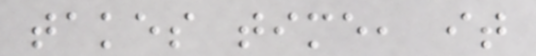takes time, it
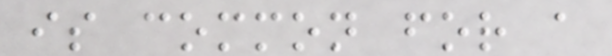is common for a
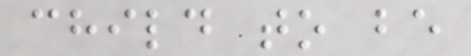child to be
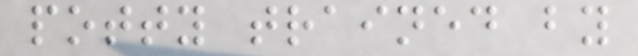potty trained by
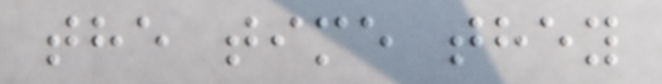the time they
